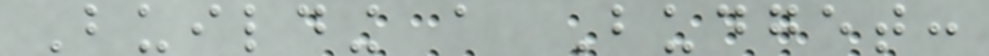Building a Budget:
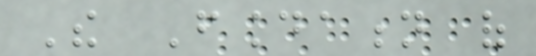The Foundation of
